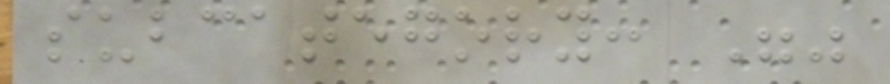subcategory: ""
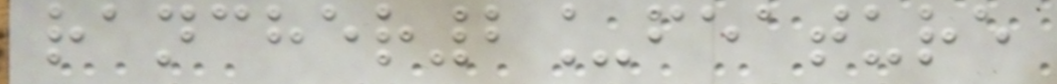rancher2_feature
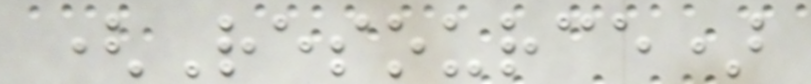(Resource)
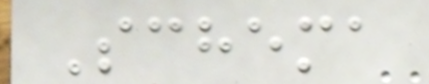Schema
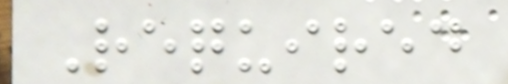Required
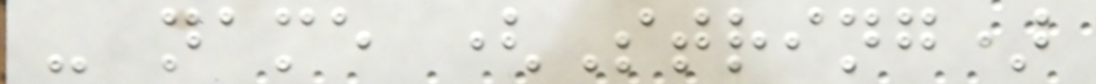- name (String)
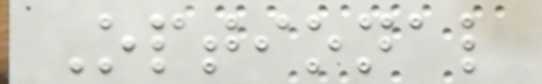Optional
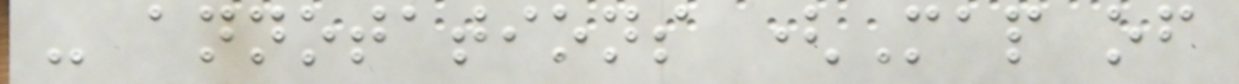- annotations (Map of
